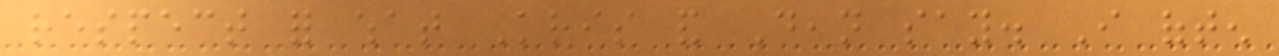respect for what Kris and Dean say. I often
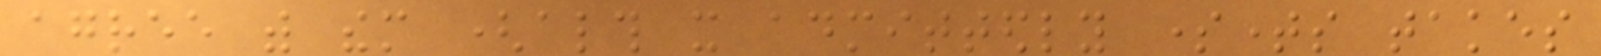agree with them (although it admittedly sometimes takes
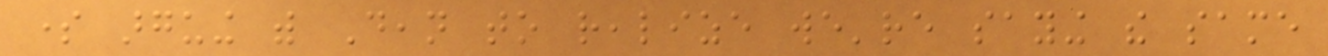some arguing with Dean to realize we're saying the same
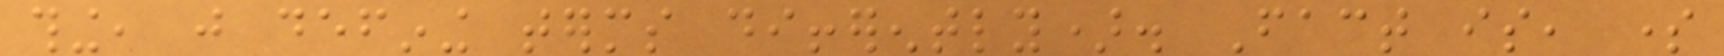thing, just defining terms differently). Fact is, some
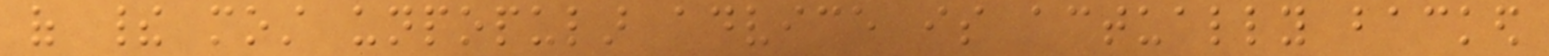of their most unpopular advice is actually backed
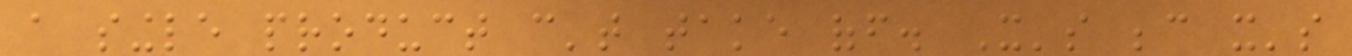a single product can't take off. It's because it's
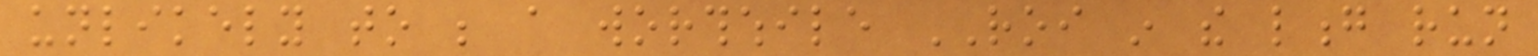unlikely to be a worthwhile ROI in the long run
